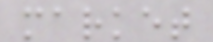market
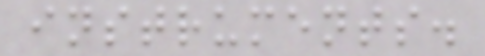instruments.
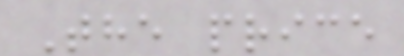The price
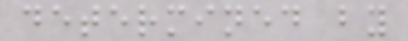determined by
